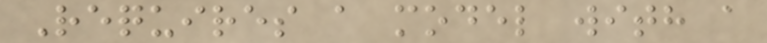Requires a model with a
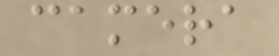camera
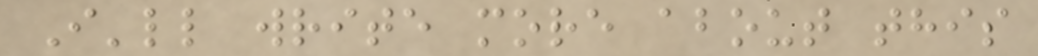I'll write more about this
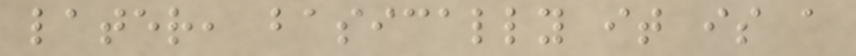later, basically it is a
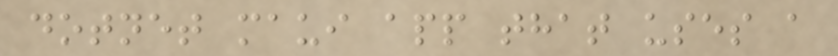dotnet maui app that uses a
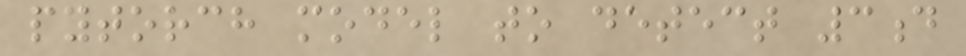pytorch model to detect 3d
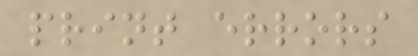print errors
